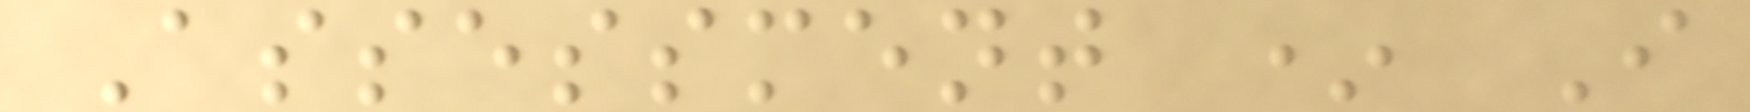Assessment * I
